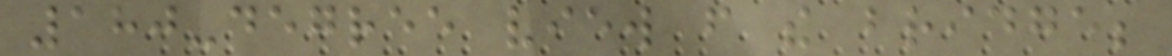180-degree view from the bridge;
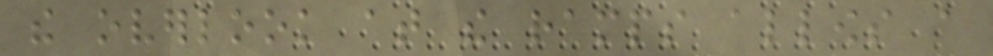the overlook at the ramps allows a
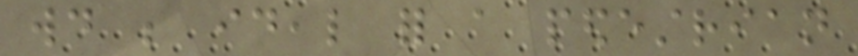would be ideal for a pedestrian
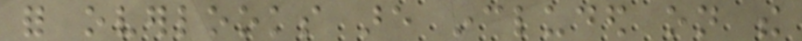for overlooks are included on the
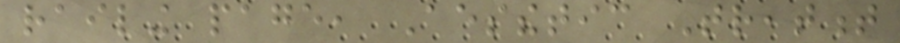railing page, Aesthetic Treatment
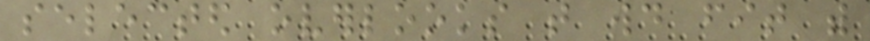selected overlooks that would fit with
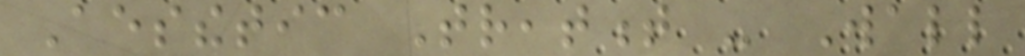Aesthetic Treatment - Wall
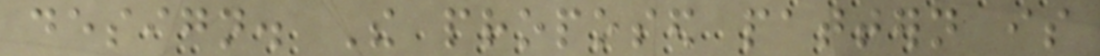design. The proposed pattern is
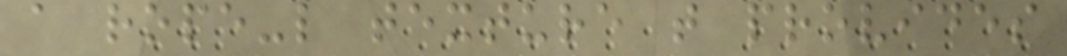a rope-like texture that provides
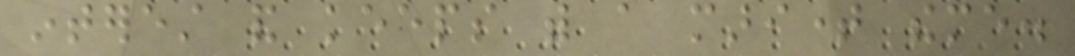interest and keeps with a maritime theme.
